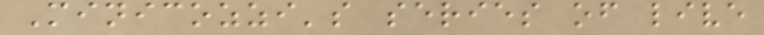Minicozzi's series of live
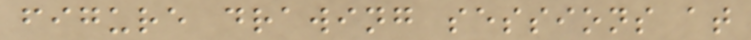figure drawing sessions at
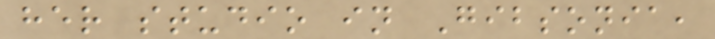her studio in Gibsonia,
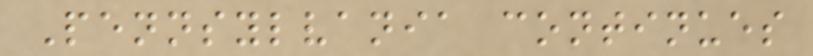Pennsylvania continues
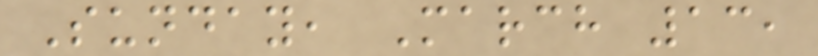Sunday, March 13,
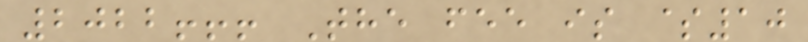2022!!! The fee is $10
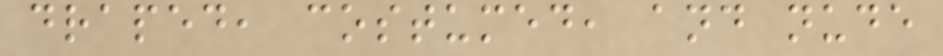draped, costumed, and nude
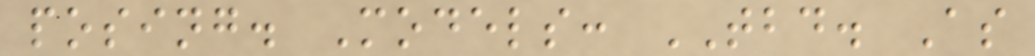posing. Models: TBD. As
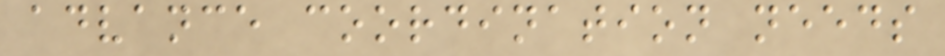advance coordination needs
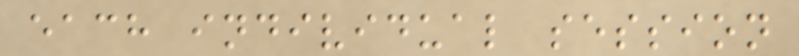each individual session
